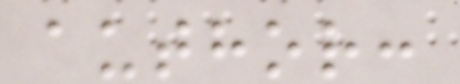author:
